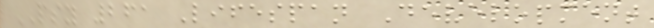PSY 261 Lifespan Development
